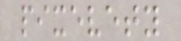pixevety
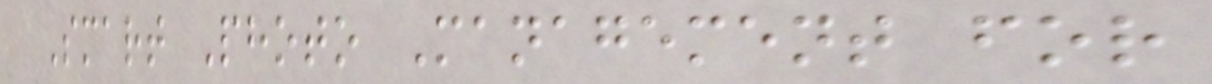Smart Photo Management for
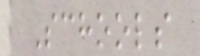Schools
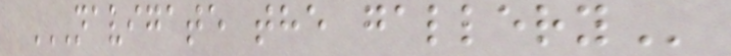NAVIGATE THE GALLERY
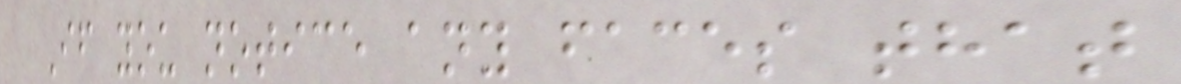If you notice any faces that
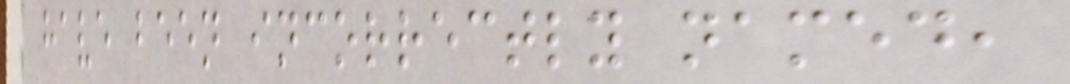have been incorrectly named,
